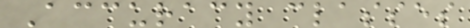Accuracy classes
